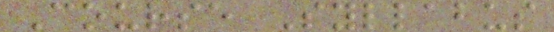Course Syllabus
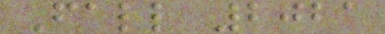Fall 2021
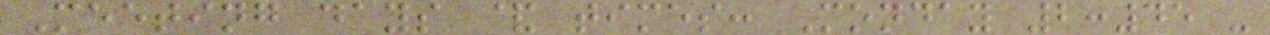Meeting days & times: Monday 2:45 -
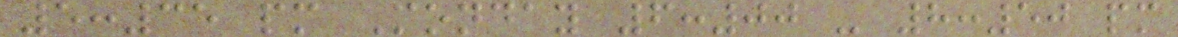5:35 pm Monday 6:00 - 8:50 pm
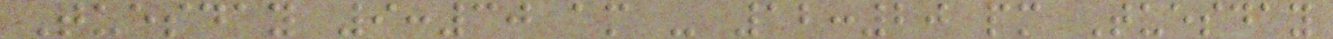Tuesday 9:30 am - 12:20 pm Tuesday
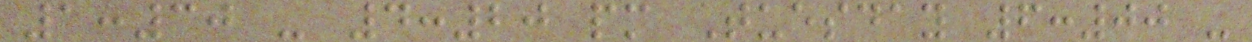1:30 - 4:20 pm Tuesday 6:00 -
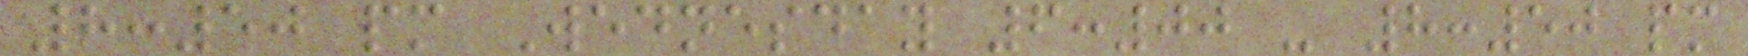8:50 pm Wednesday 6:00 - 8:50 pm
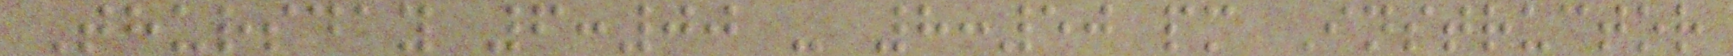Thursday 6:00 - 8:50 pm Instructor
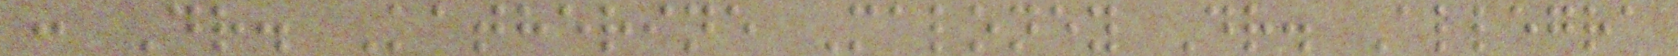: Dr. Katherine Maloney Dr. Allegra
